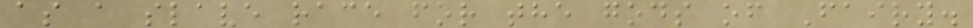as a slave race for the gods of Fairy.
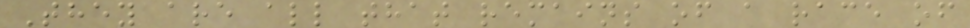They are all that remains of a race of
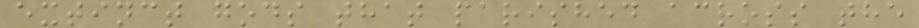extinct gods that parished across the
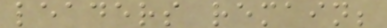leaders remain;
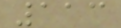113
